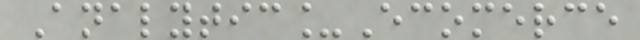Analytic_Ecomerce
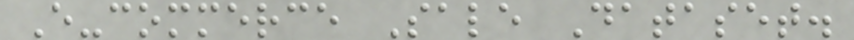E-commerce Sale Dataset.
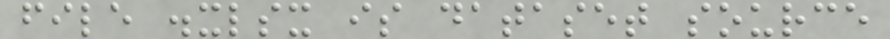file .xlsx is dataset source
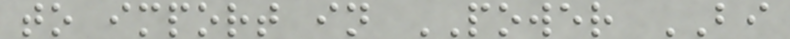to import in POWER BI
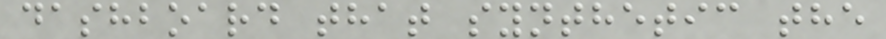dashboard that synthetic the
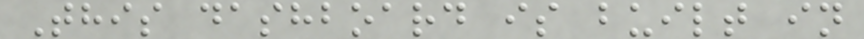This dashboard is built in
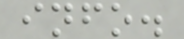info.
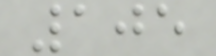105
